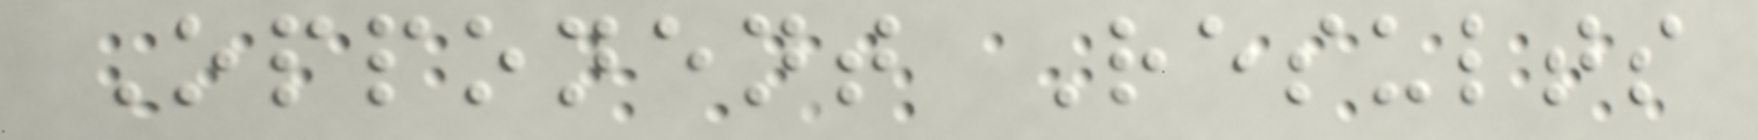Opponent Results
